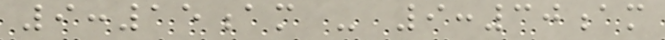9:15am - 9:30am
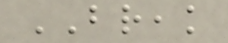BREAK
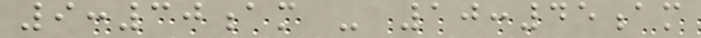9:30am - 10:45am
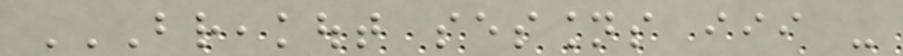BREAKOUT SESSIONS III -
